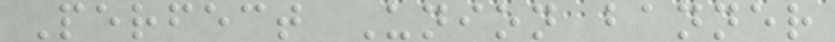Perfect Union banner
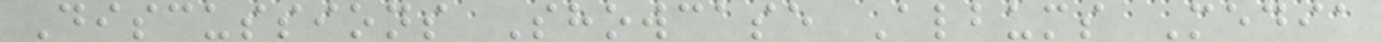Discussions Showcase Albums Media
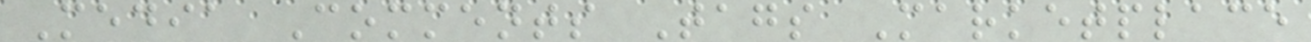Media Comments Tags Marketplace
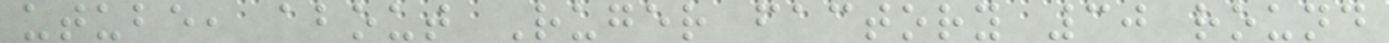utube, about Ruger factory 30 round
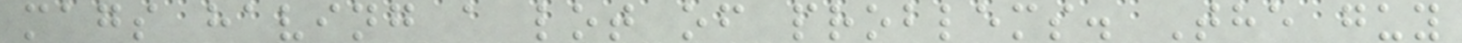mags having a lot of problems. The guy
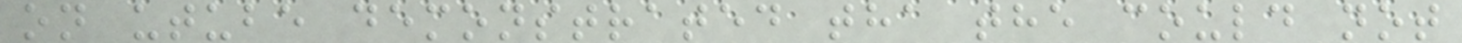on utube demonstrated tha the could not
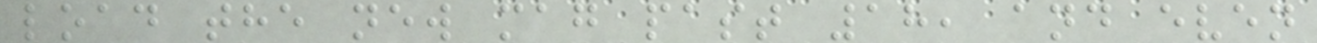load the new mag past 18, and even
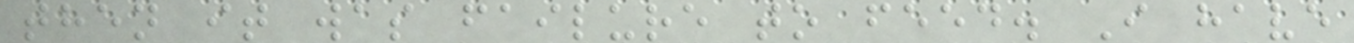then it was failure to feed. I have
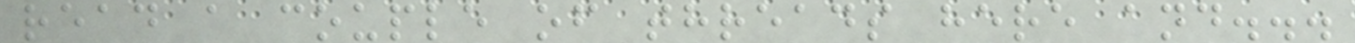read a couple of threads here and...
